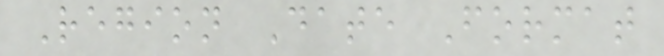Region Date Format
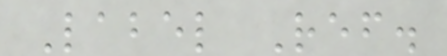Label Ref.
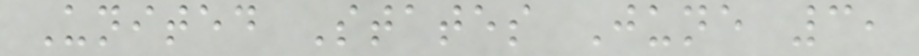United States June 3,
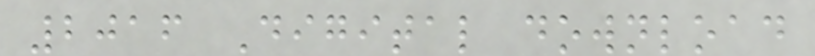2016 Digital download
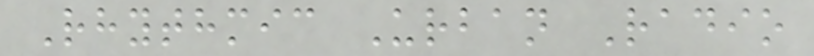Rhythmic Urban Radio
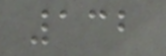132
